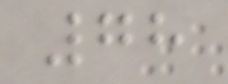78
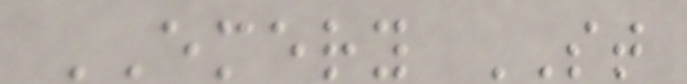EMERY ST
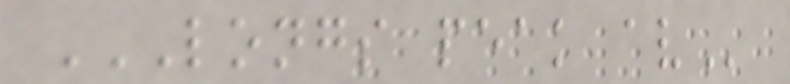LONGS PEAK AV
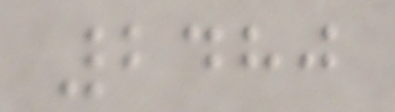2480
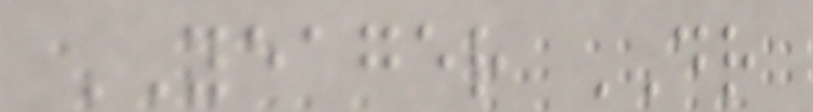YEAGER DR
